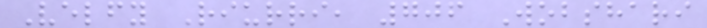Velfy Riurri, 706 Wobshari
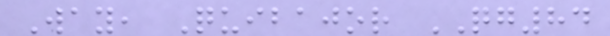Way, Quibajor QG84
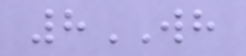8WH
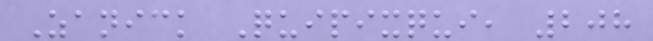Zanick Quipixqui, 208
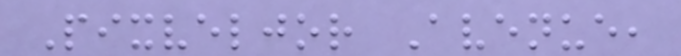Pixveljor Avenue,
